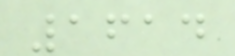1614
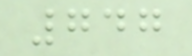747
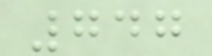747
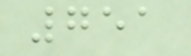751
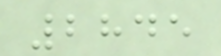2845
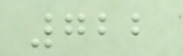722
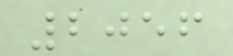2056
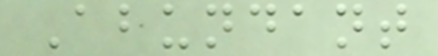Abundant
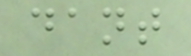dant
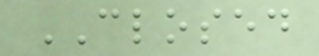CLOSED
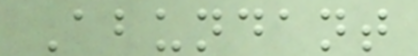Abundant
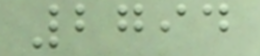2794
